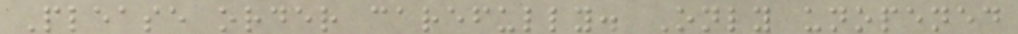Please order carefully. Only unopened
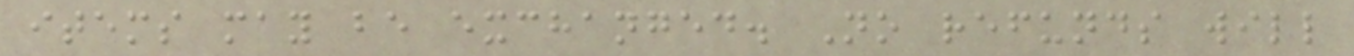items may be exchanged. No refunds will
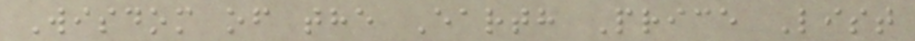Wisdom of the Earth Price List
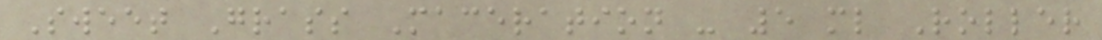Sweet Grass Maceration - 5 ml Roller
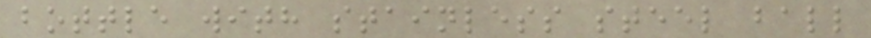bottle with stainless steel ball
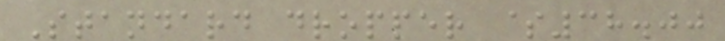Standard dropper $38.00
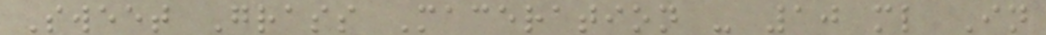Sweet Grass Maceration - 10 ml In
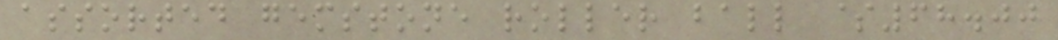assorted gemstone roller ball $68.00
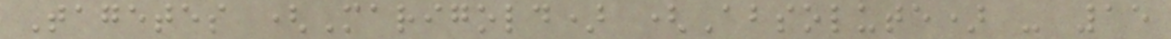Tagetes (Marigold) (Absolute) - 15
